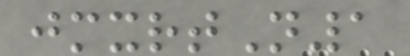jmxrtN1
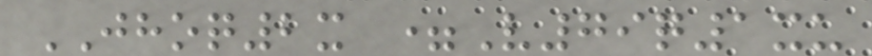JHOQ2x =V79q1xu
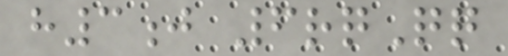h3j 6rqQq
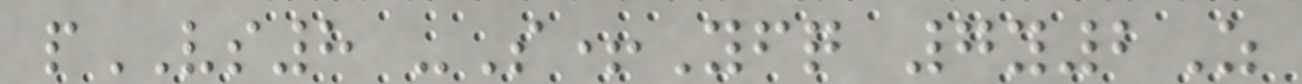pVS8 -S+Yfq 7y2Z
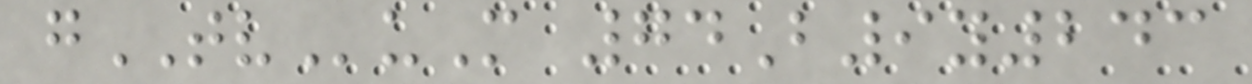gTVuM 74B9y243
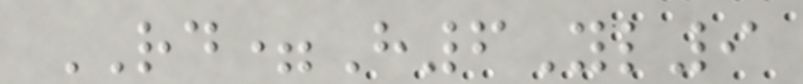RD=H6Yl9
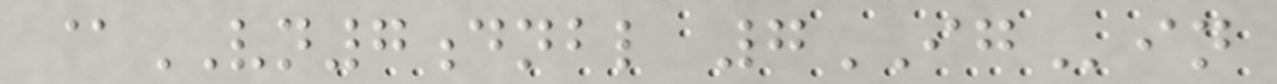@VN7dnbl 7IGin
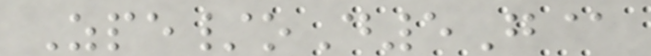Zpe/oD5G@
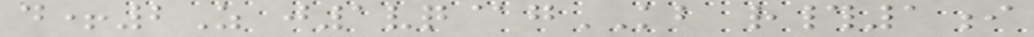d+2Z j1vq@gKB r#1i
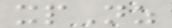xpNz
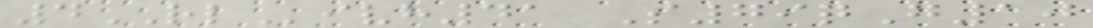4RLivh41 S79qG10
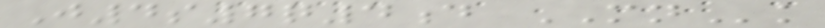J4s7q4d MNk
